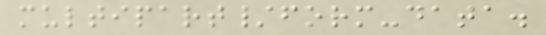multipart/form-data.
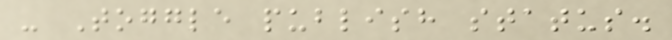- Toggle publish status.
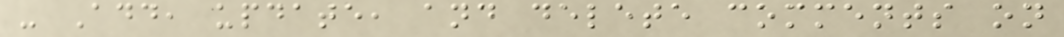- Add, update, and delete comments on
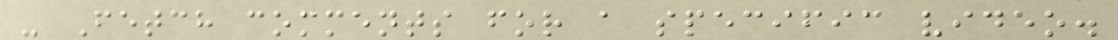- Fetch comments for a specific video.
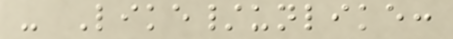- Like/unlike:
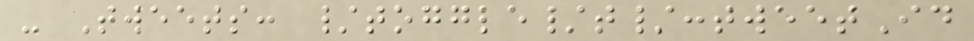- Tweets: /toggle/t/:tweetId
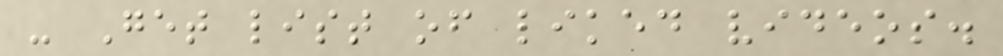- Get list of liked videos.
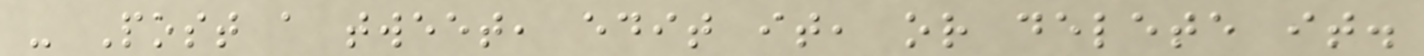- Post a tweet, edit it, or delete it.
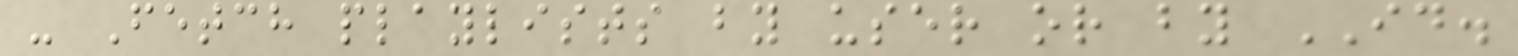- Fetch playlists by user or by ID.
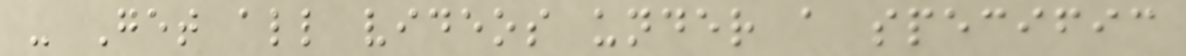- Get all videos under a specific
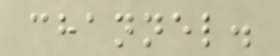channel.
